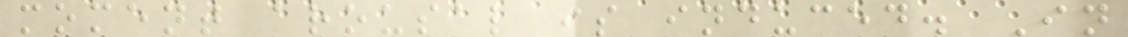moment arousal is induced. In
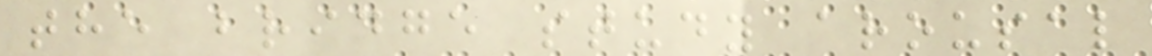the bridge study arousal
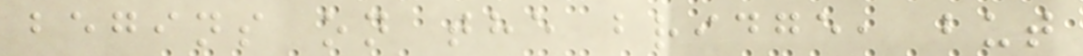begins on the bridge, but
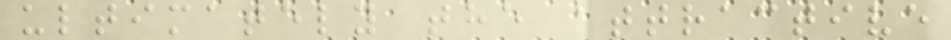ultimately the attractive
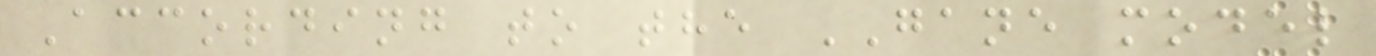According to the GANE model
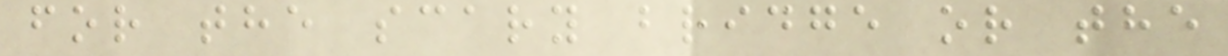for the scary bridge or the
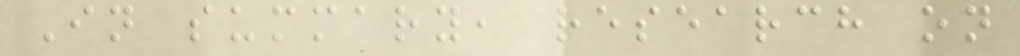In summary, research on
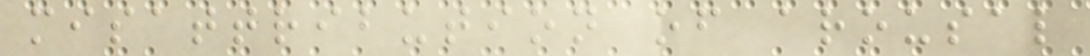misattribution of arousal
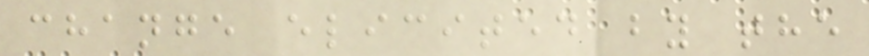change elicited by the
